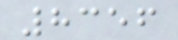8356
